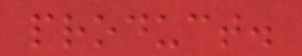product.
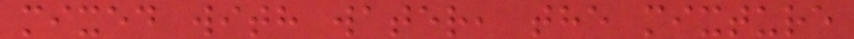mixed with water, the mixture
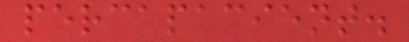percapacient.
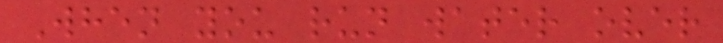When you run water over
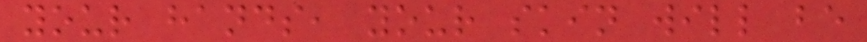your hands, your skin will be
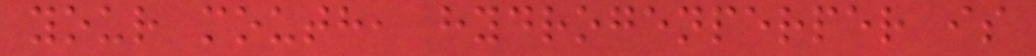your mouth, hydrogenperper is
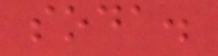soda.
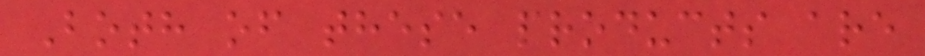Both of these products are
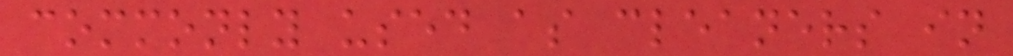commonly used as cleaners in
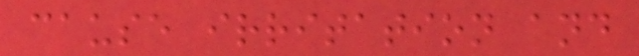cause irritation and
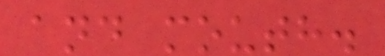and mouth.
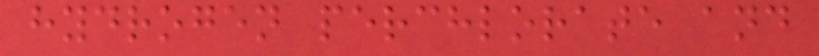hydrogen perchlorate and
